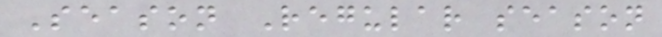Season Regular season
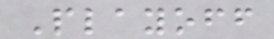Playoff
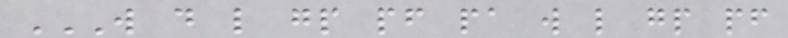W D L GP PF PA W L GP PF
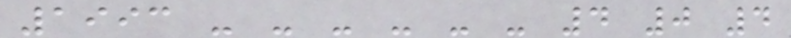1993 - - - - - - 4 0 4
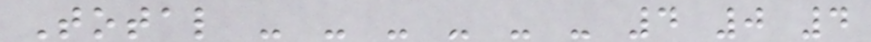Total - - - - - - 4 0 4
